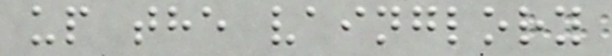up the vainglory
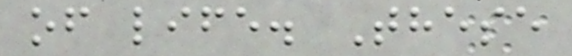of life. These
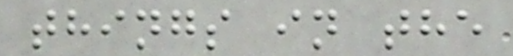things in the
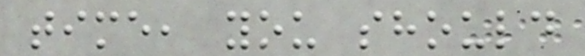time, you should
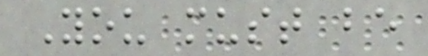You must be
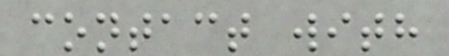contact with
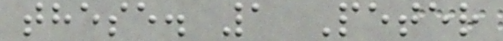these. 1 Peter
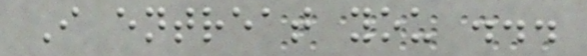I entreat you ...
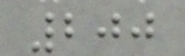200
